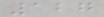127
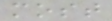most
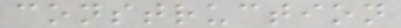construction
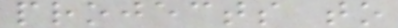projects to
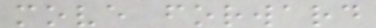move forward
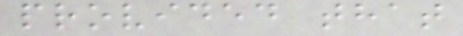provided that
